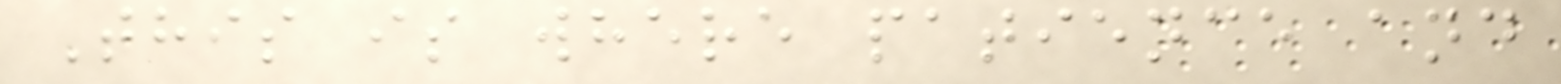This is where patience and
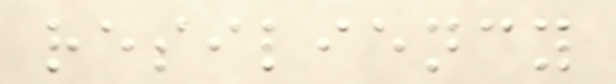resiliency
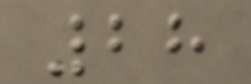28
